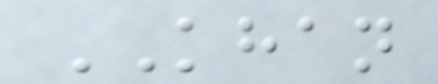KHAN
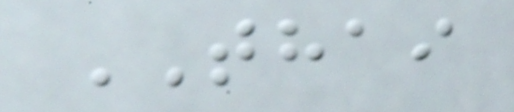THAI
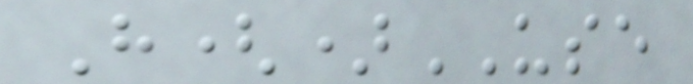H()USE
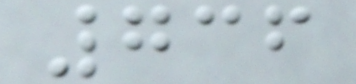736
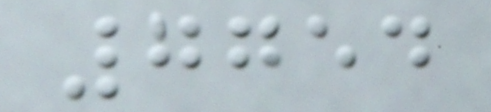7754
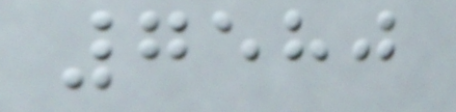7580
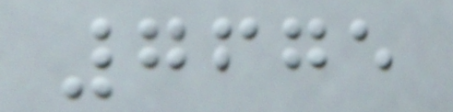7675
